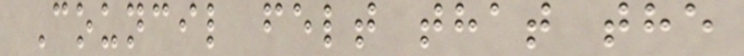Council felt that the
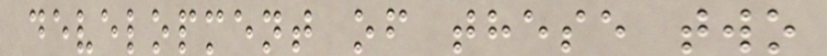development of these two
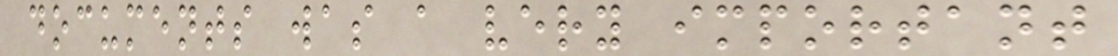documents was a very important
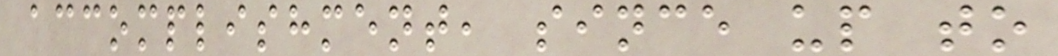accomplishment, since up to
